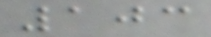103
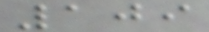109
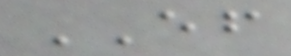EF
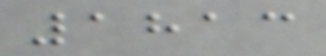1813
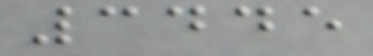3445
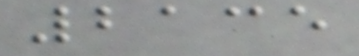2135
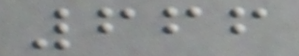666
